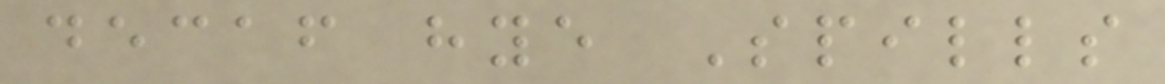decaf hye Spills
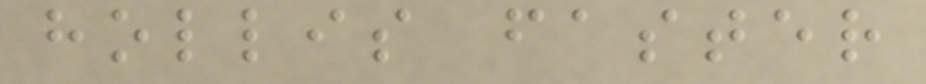hollis faster
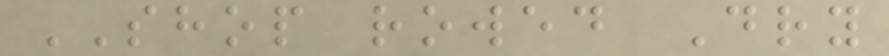SHOP rowed Dry
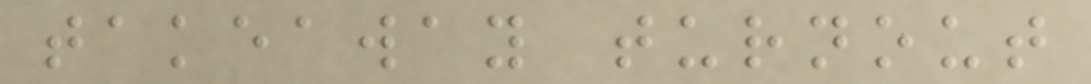takeaway turnout
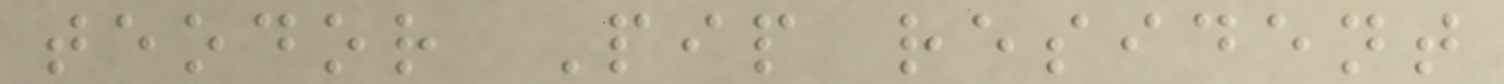teodor Pip resident
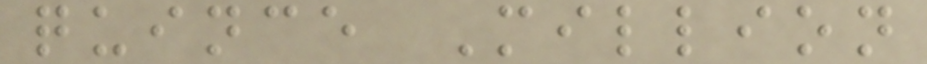quince Million
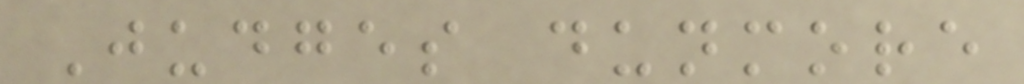Judges dunmore
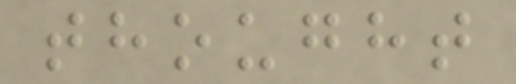thought
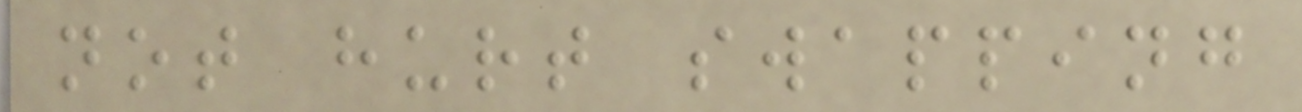not hurt swapping
